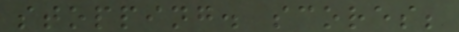stopping. scores;
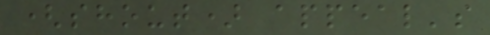(shout) appeal's
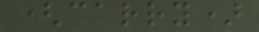(carry)
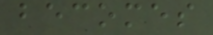becomes
